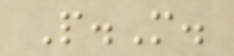P.M.
